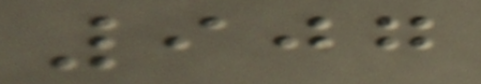907
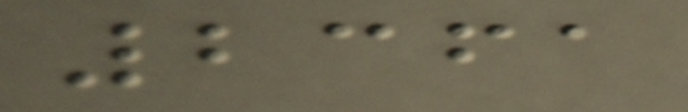2361
